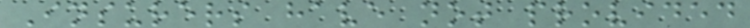Insurers have not provided
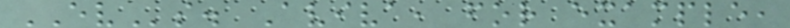EVs. Aviva, for example,
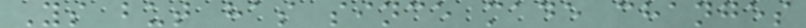Ys but has since made changes
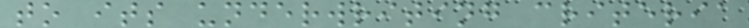to its underwriting criteria
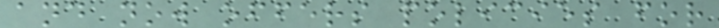and now offers policies for
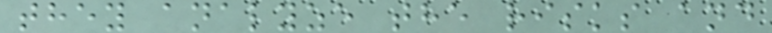they analyze the risks and
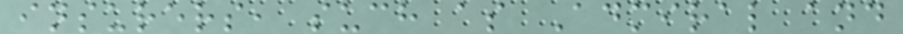insurers, such as Admiral and
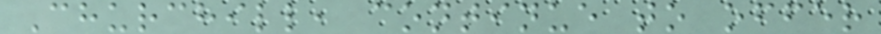Churchill, continue to offer
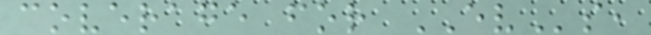coverage for EVs,
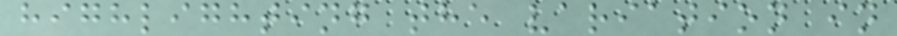highlighting the variation in
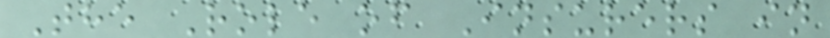The Role of Insurers in
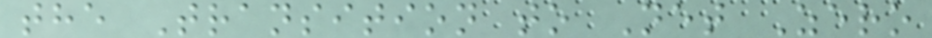the Transition to Net Zero
